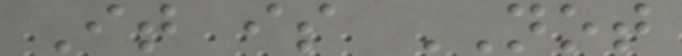It is NOT
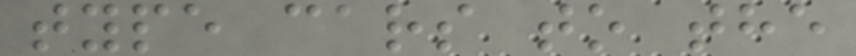type cars to the
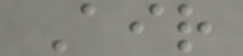Air
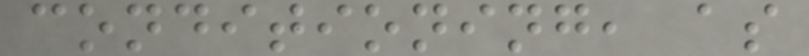conditioning, as
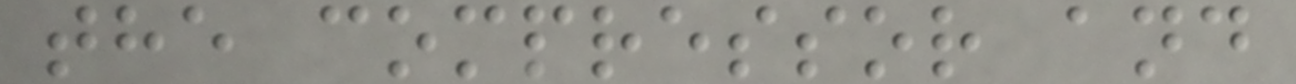the compressor and
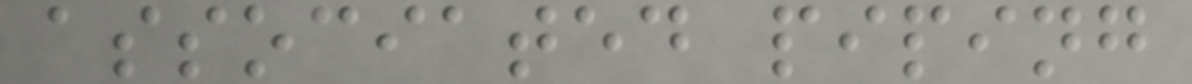associated piping
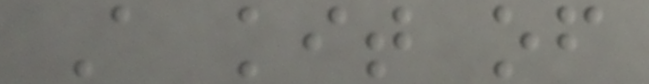A kit of
